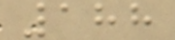188
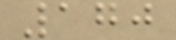170
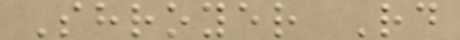Shroyer Rd
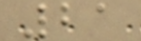21
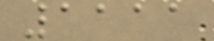1111
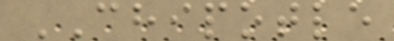CHIPOTLE
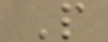P
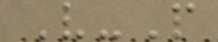V-P
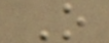O
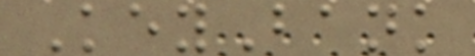KeyBank
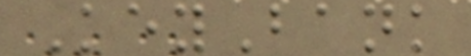KeyBank
